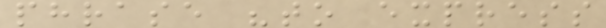phrase "to express
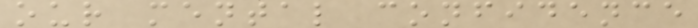our mental confidence
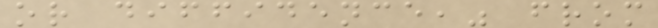or diffidence," from
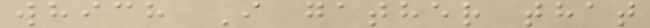which I gather that
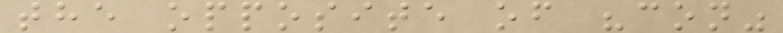the opposite of "con"
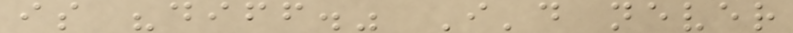is "diff." I'd never
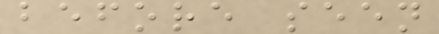before seen
